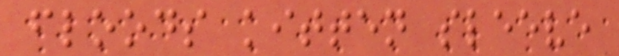floods kitten sleeve
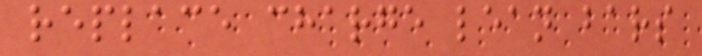replace charge lean bars
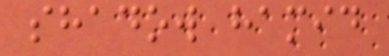shadow hamid
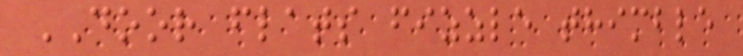DOOR flats fizzle thimble
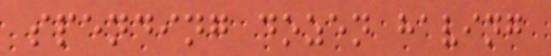spending dozen having
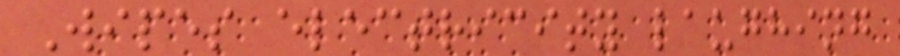Wipes electricity laughing
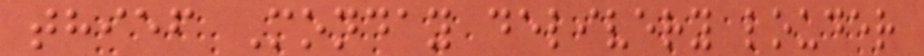thief Monday delivery louder
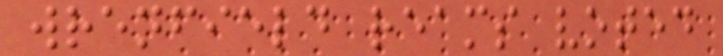wrenfield reams voted
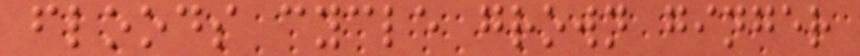floods cycle grown ginger
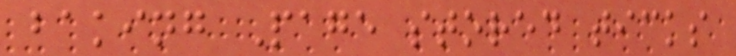baking Page stored ticks
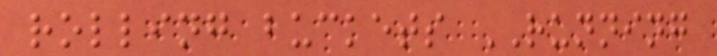rolling buckets RUNNING
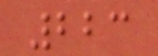223
